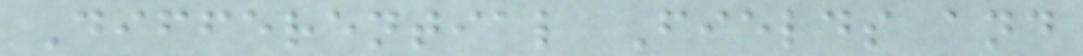Differential Fields and
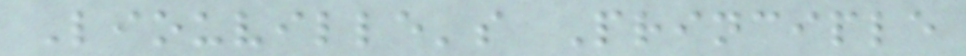Liouville's Principle
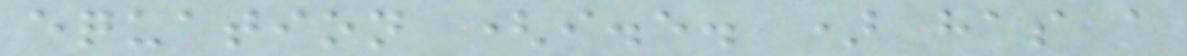equation (i.e. ) has a
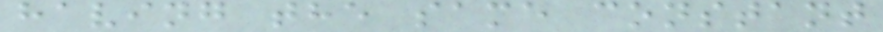having the same constant
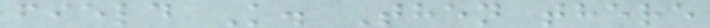field K. Then there
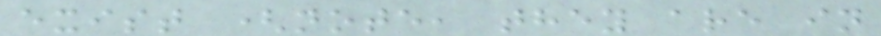exist (note, they are in
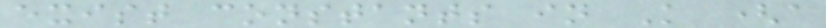exist constants in K (a
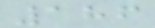186
